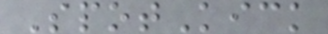SpotKick
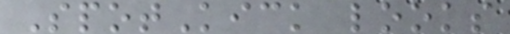SpotKick looks
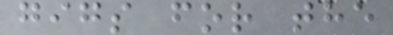gigs for the
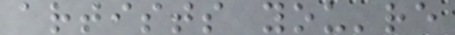artists you're
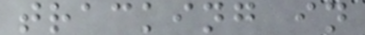tracking in
